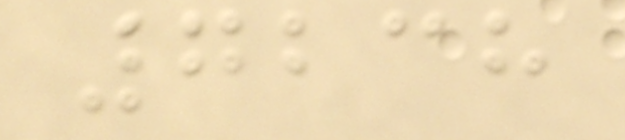7238
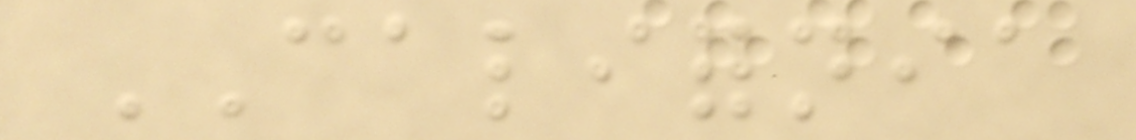CALIFORNIA
